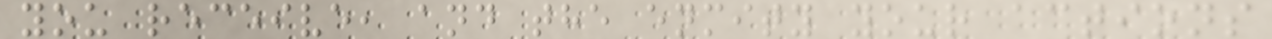you receive, and the enmity your actions
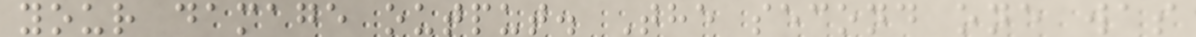your damage output. The second one was
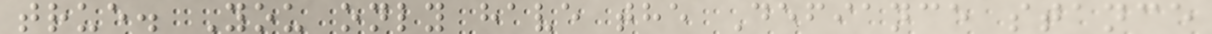true. You only have the Defiance stance
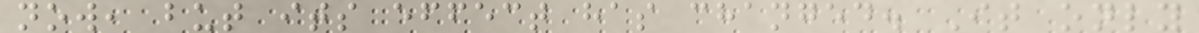now, but its effect has changed. It only
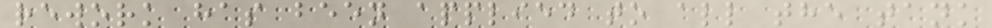rework has been applied to all the tank
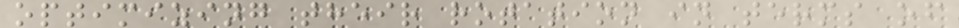optimizing their rotation in terms of
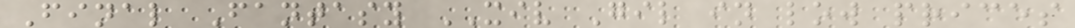Final Fantasy XIV Gil in low prices
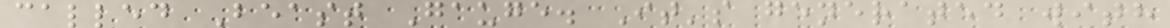called Beast Gauge. It's generated with
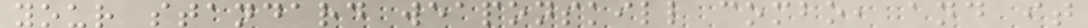your standard weaponskill combo, and it
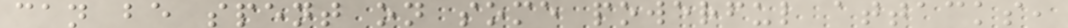can be spent on some powerful attacks,
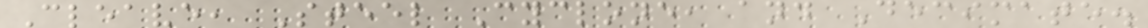Cleave, Steel Cyclone, and Decimate.
